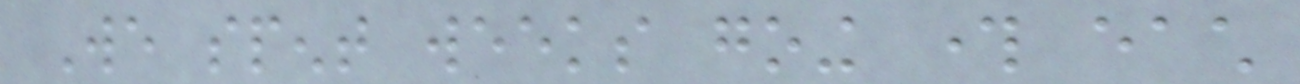We spent weeks going through each
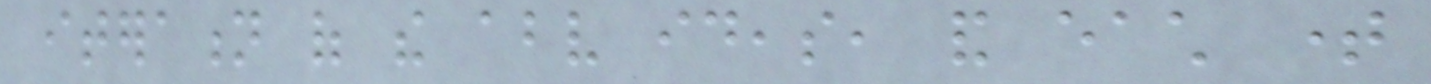iteration of the above ideas, and each time
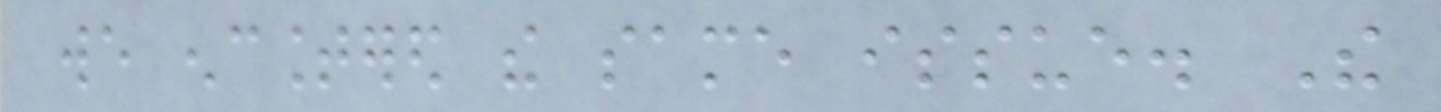we encountered the same issue. The
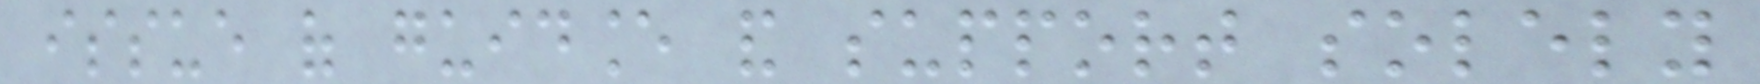issue of guidance and support solely
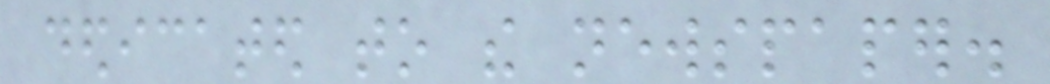dedicated to the newspaper.
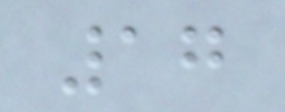17
